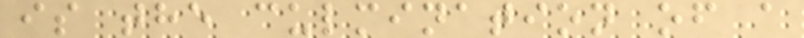is the culmination of a
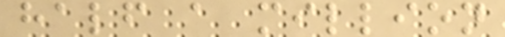half a million
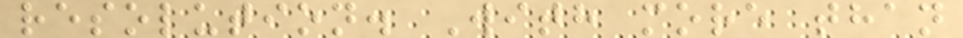resolution. With more than
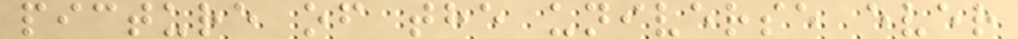picture of the universe ever
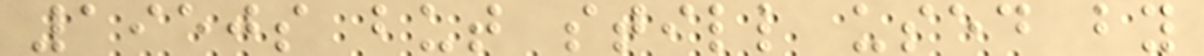1950s but still used by
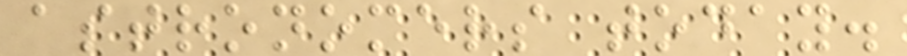astronomers today.
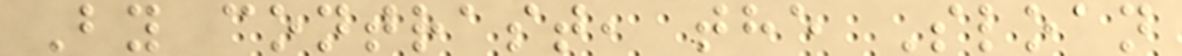By contrast, the Sloan
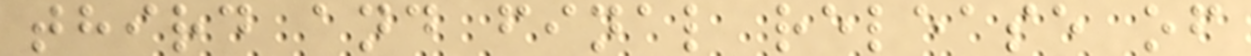third and final release of
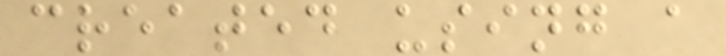created using a
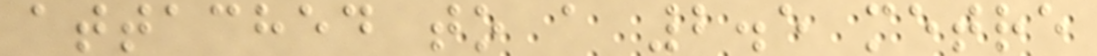attached to a 2.5 metre
